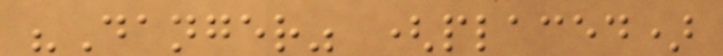"Danger" (placed)
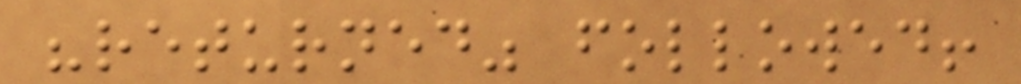"returned" followed!
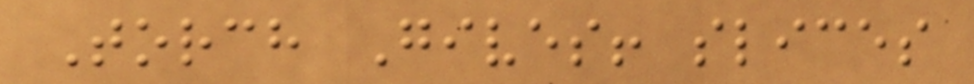Torch Gives! slices
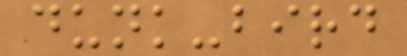dunk-bird
